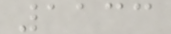1133
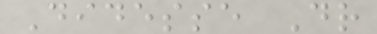Didesse Dr
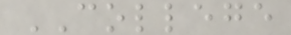COLLEGE
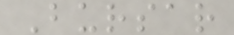Bursar
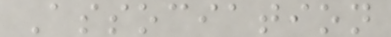Association
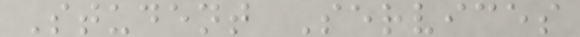Student Services
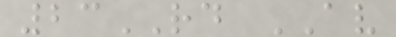23RD AV
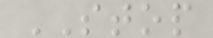STOP
